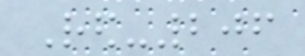Red-206
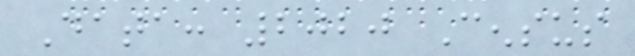Data: 2020 Census
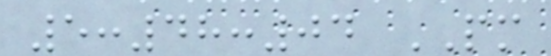5:48:04 PM
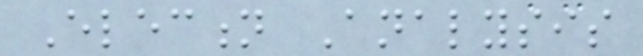Election Analysis
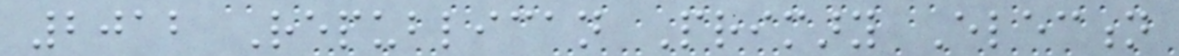2012 Republican Primary Election
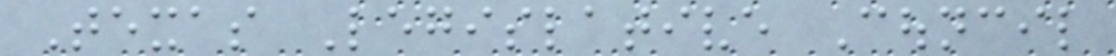Texas Legislative Council
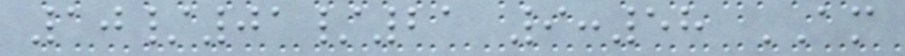10/01/21 9:58 AM
